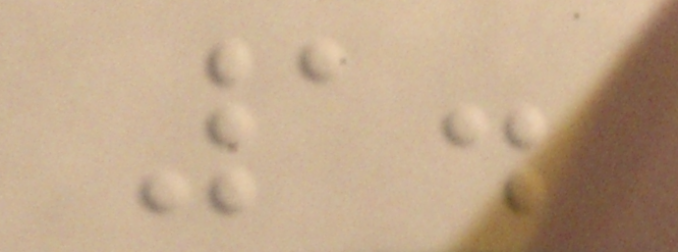1.
